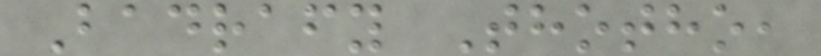Badrafy Thotho,
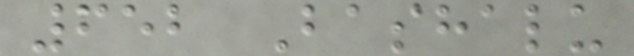652 Bashalu
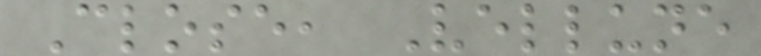Close, Vellune
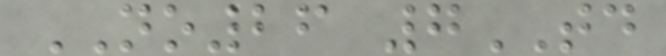NO26 7TD
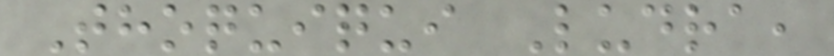Thoquiqui Ludra,
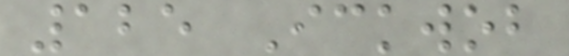125 Ickwob
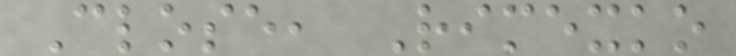Close, Rimexko
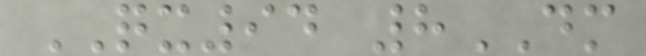QX94 8DM
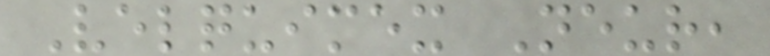Velquimex Neur,
